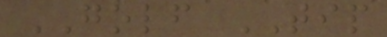GOLF TIP
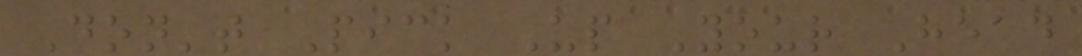Don't Pick Up Your Head
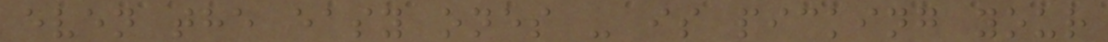even the easy ones - is picking your
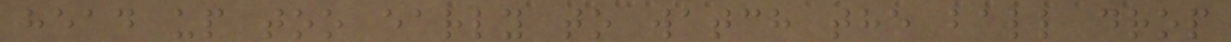head up too early to watch the ball drop
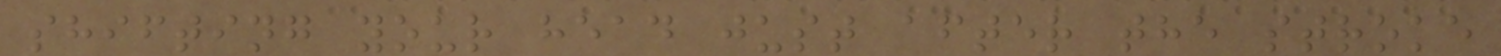shifting your head just after the stroke
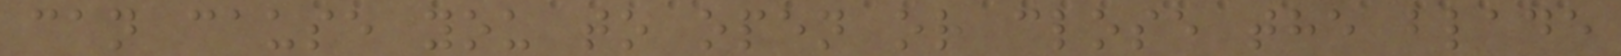can cause you to open or close the blade
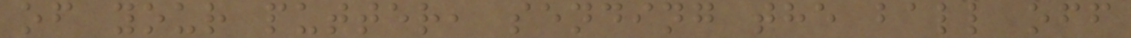of your putter, sending the ball off
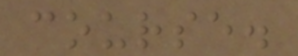course.
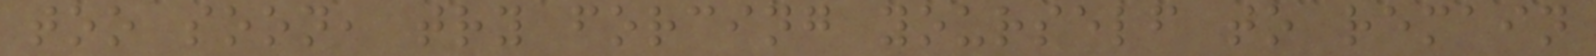too soon, try forcing yourself to remain
